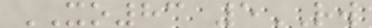XO83 5RW
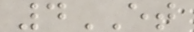4ET
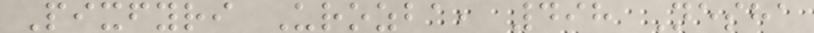Pixfyri Urozba, 498 Nesha
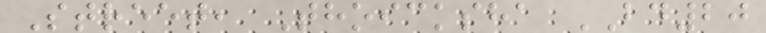Street, Thoicksha BD20
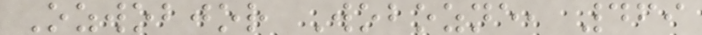Ozwobjor Wobozne, 469
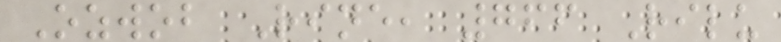Ozwob Rine, 766 Rilu
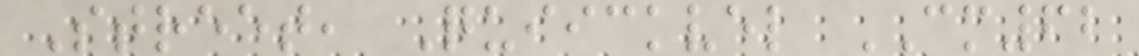Street, Quiickvel CM62
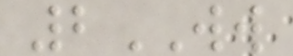2WW
